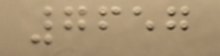7657
